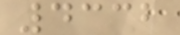4332
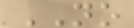NO
